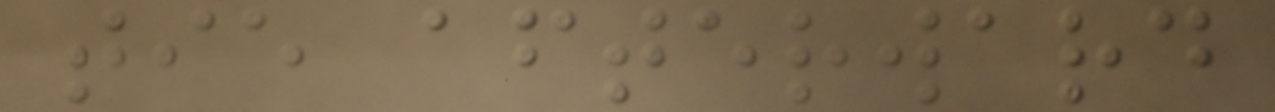tie afterward
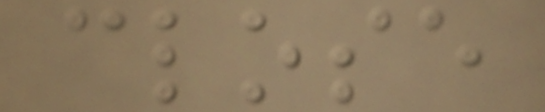close
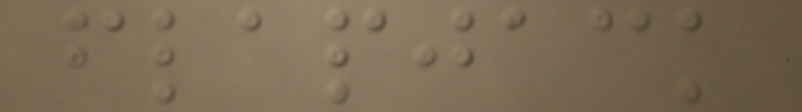flapjack
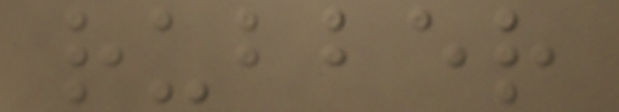rubber
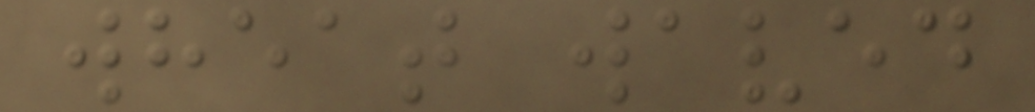wheat waved
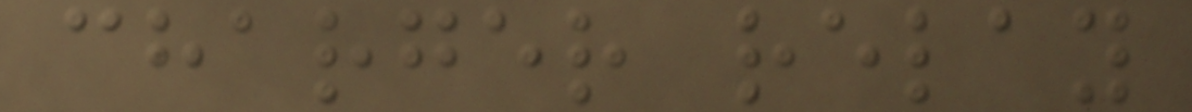charger relay
